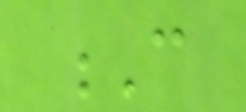C
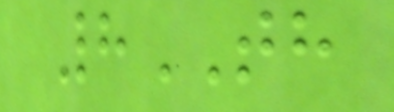8TH
